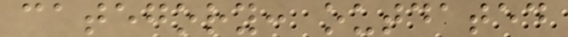category: outdated
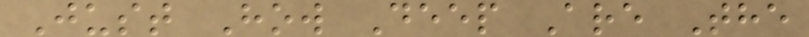Just How Deep Are The
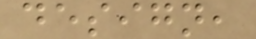design,
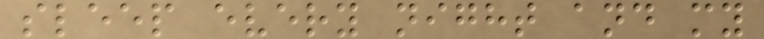sleep every night and my
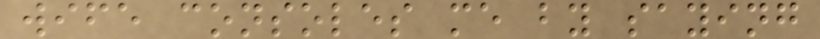wife consoles me by saying
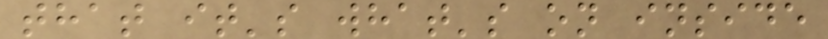that it's what's on inside
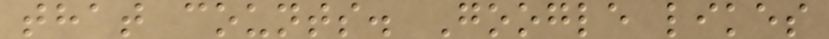that counts. Google likes
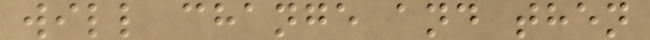will change and then
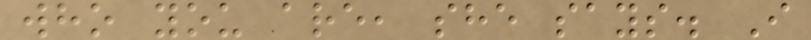who you are, she says. I
